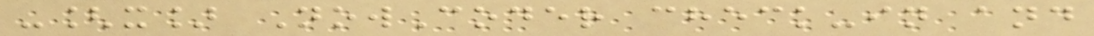-[x] NowCoder check-in and
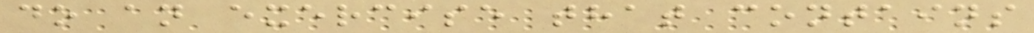do an exercise that contains
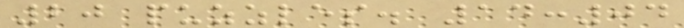20 puzzles. 14:04
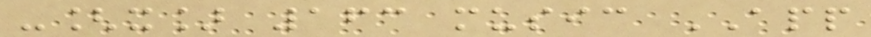-[x] 163 music APP
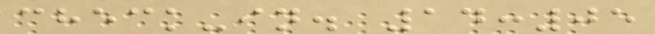check-in. 14:05
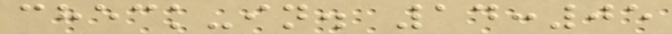check-in. 14:05
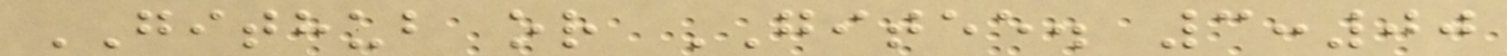GITHUB or GITEE. 3:00
